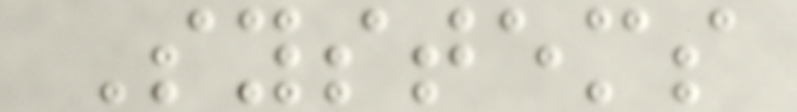Systems
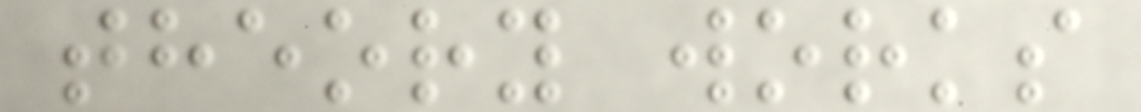theory works
